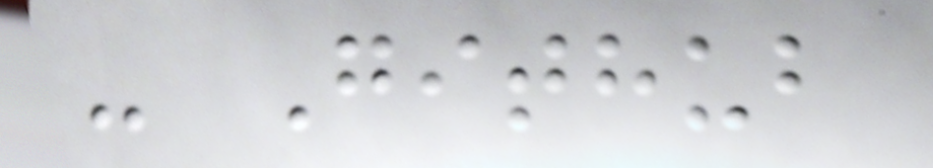- Github
